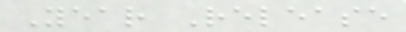Year Release
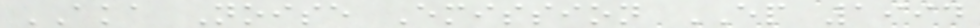AKA Noise Emission EP 1994
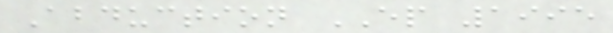Abduction EP 1995
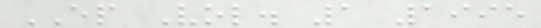EP Vol. 1 1995
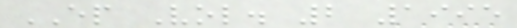EP Vol. 2 1995
